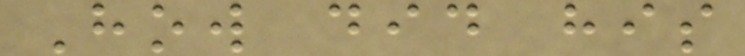How did his
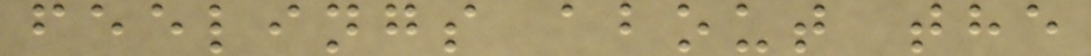feelings about the
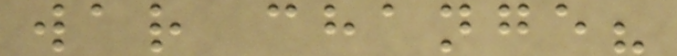war change?
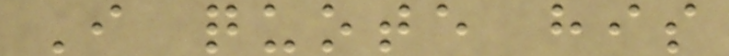I quote his
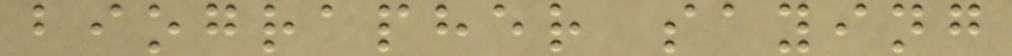biographer saying
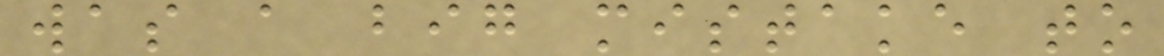was a big mistake to
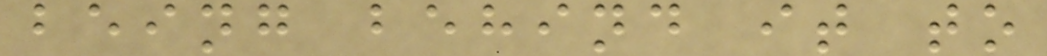being behind it to
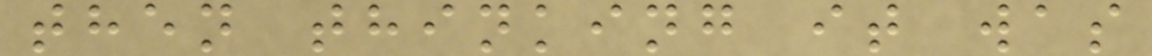then thinking it was
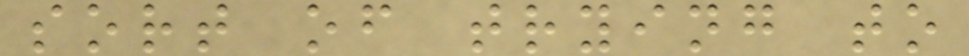sort of trying to
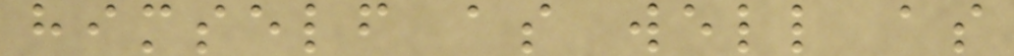himself as well as
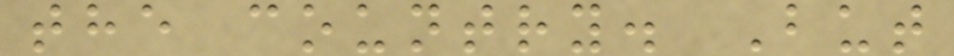the country. But
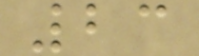23
